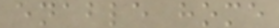enable home
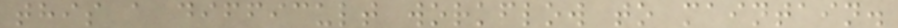this a difficult workflow to maintain.
